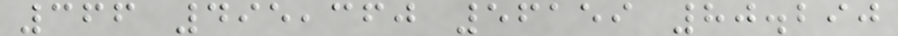366 495,360 56159 80.290
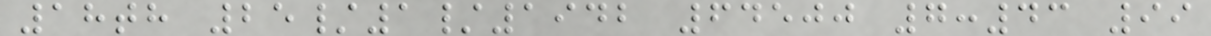18th 25/1/1942 64500 7:43 99
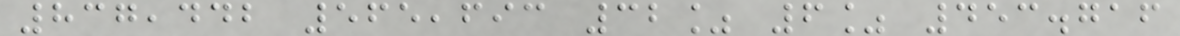837,442 565,693 32% 6% 453.716
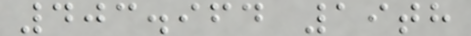403.964 19th
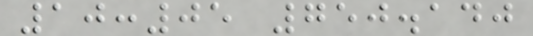10:05 750.140
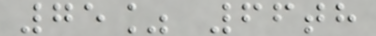75% 66th
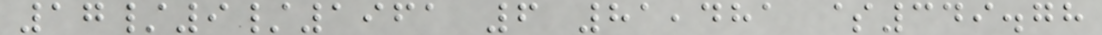17/9/1961 6 81,481 $349.78
